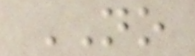NO
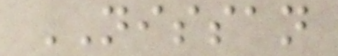NISSAN
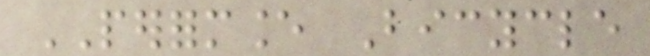PERFORMANCE Bicycle
